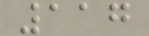117
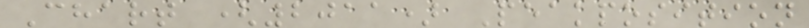Chart (2011) Peakposition
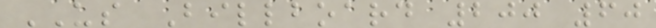US Billboard 200 60
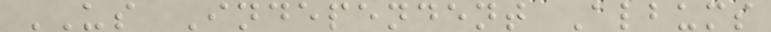US Independent Albums
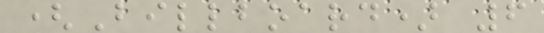(Billboard) 6
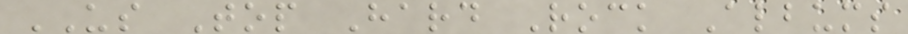US Top Hard Rock Albums
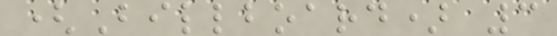(Billboard) 3
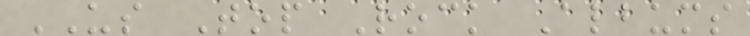US Top Rock Albums
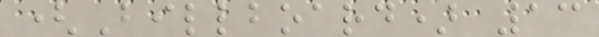(Billboard) 13
